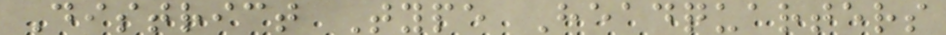District Type Headquarters
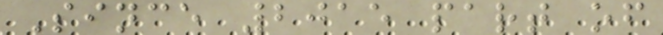Since 2015 part of
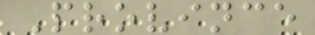Province
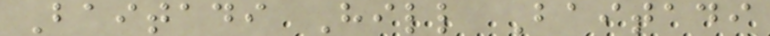Baitadi Hill Baitadi
